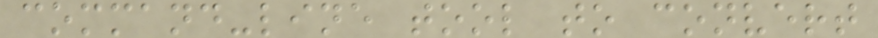command-line tool to convert
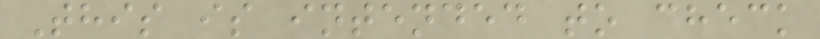This is intended to check
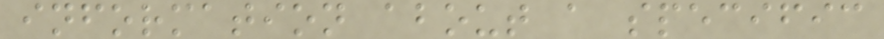information about a specific
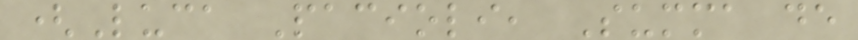(Luca Pacioli, Summa de
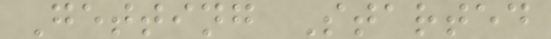Getting Started
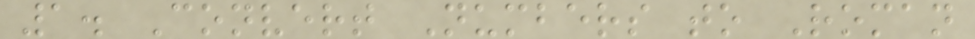1. Convert Numbers to Roman
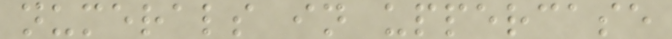numerals in uppercase
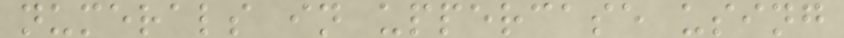numerals in uppercase using
